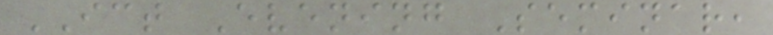ICT Evening Seminar,
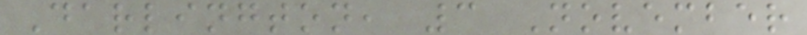Darlington, 3 November
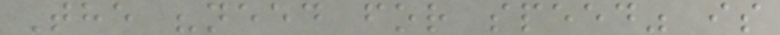The "need for speed" is
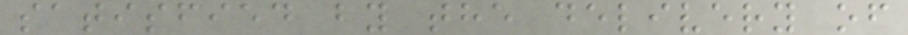satisfied by the delivery of
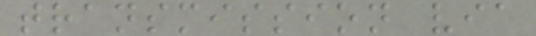transmission via
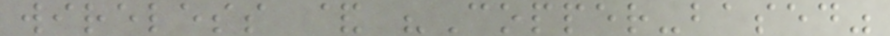wireless & "Copper-based"
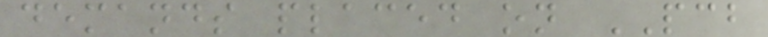demands placed on PCB
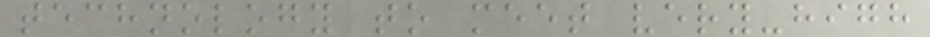technology to meet very-high
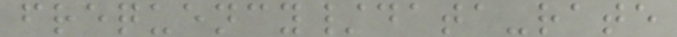frequency/data-rate
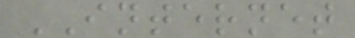INTERNET
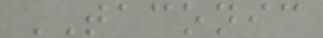TACONIC
